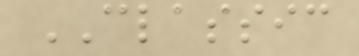CLASSIC
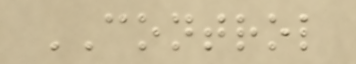CONTROL
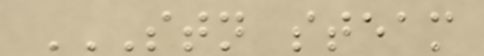STN STEAM
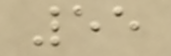55
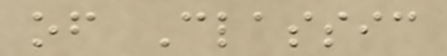of Classic
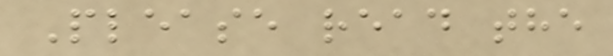Please read the
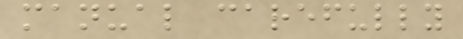manual carefully
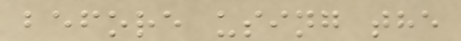before using the
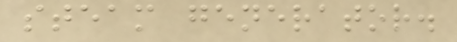steam generator.
